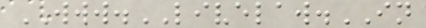WWW.LIVELAW.IN
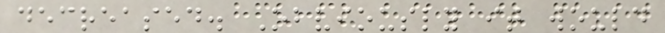decreased. Obviously it would
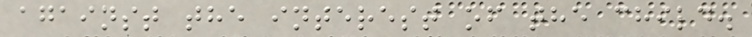against the interest of the child.
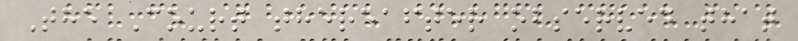The Court thereafter observed that
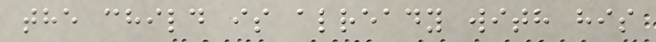the child is already with his
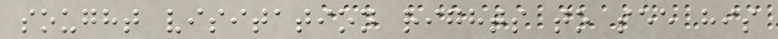sought visitation rights to see his
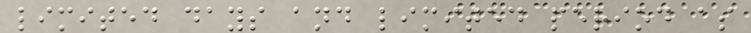limited days and limited period as
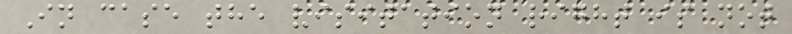In case the visitation right is not
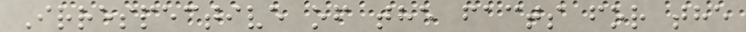Irrespective of the facts for the
